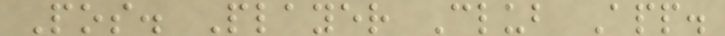Pos. Player Club App.
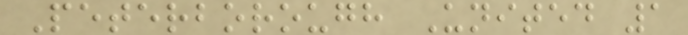Peterborough United 1
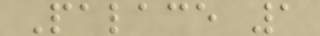Palace 1
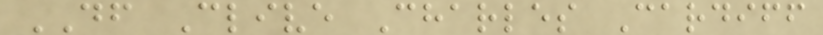DF Clive Charles Cardiff
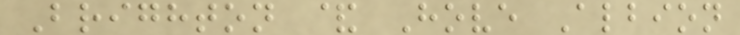Brighton & Hove Albion
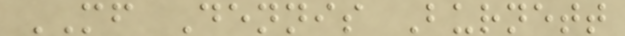MF Dennis Burnett
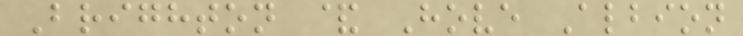Brighton & Hove Albion
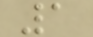1
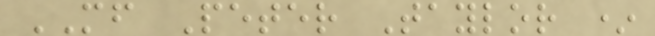MF Peter Taylor *
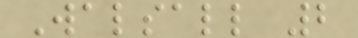Walsall 2
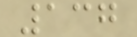137
